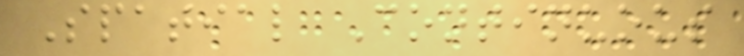Spatial Continuous
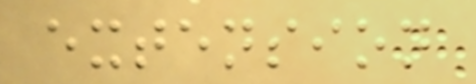extension
